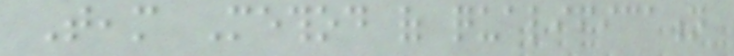Team Method of qualification
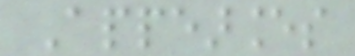Appearances
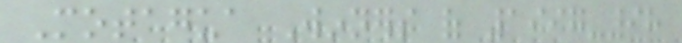Motagua Winners of 1997-98
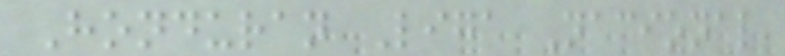Honduran Liga Nacional
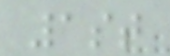1st
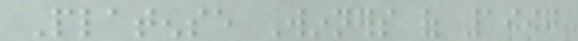Platense Winners of 1997
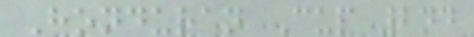Honduran Cup 2nd
